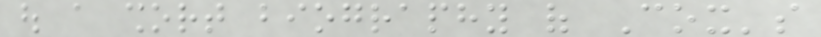out a short biography of Cox's
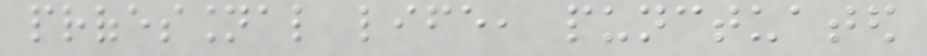professional life, punctuated
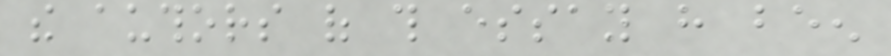the authors of this essay have been
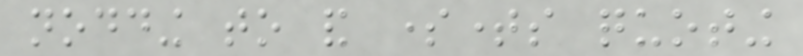nodding to and sometimes quoting
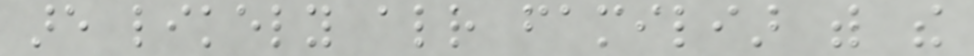are likely already familiar with the
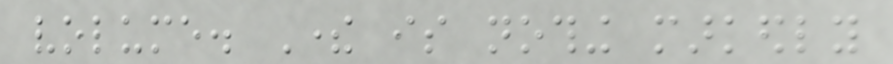volume. There is nothing markedly
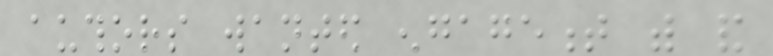authors wanted engagement with and
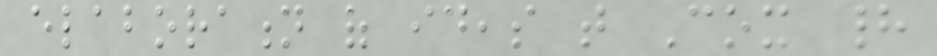elaboration of ideas that Cox had
